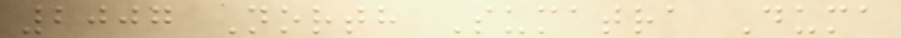2007 North Sumatra Duma
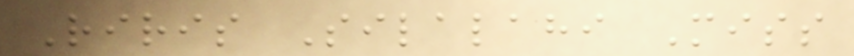Riris Silalahi Miss
